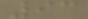93
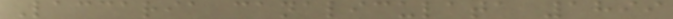Laccaria canaliculata 1899
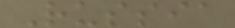Russia
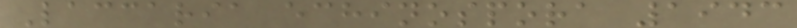Laccaria echinospora 1943
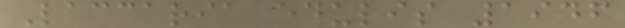Laccaria edulis 1946
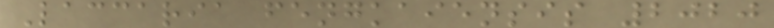Laccaria fengkaiensis 2020
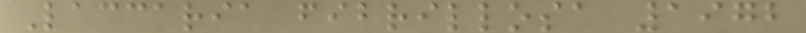Laccaria fibrillosa 1972
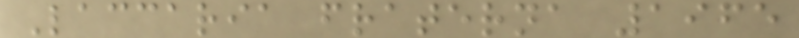Laccaria fraterna 1965
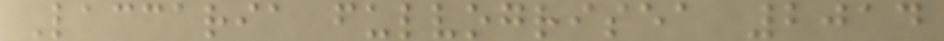Laccaria fulvogrisea 2014
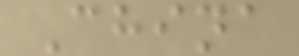China
